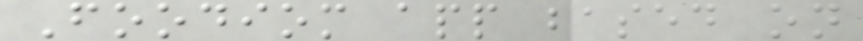Foodiom app based on
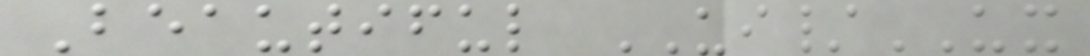Beautiful UI/UX
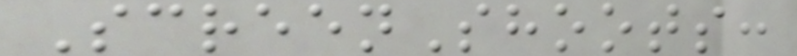ScreenShoots:
